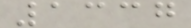1337
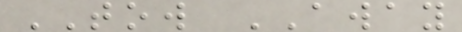TOW AWAY
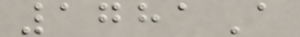1781A
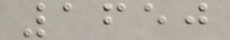1650
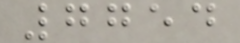7754
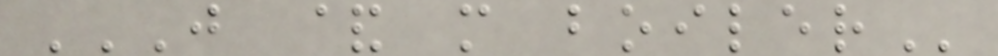J & M BOILER
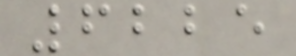6225
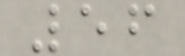56
